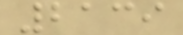2139
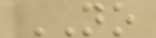NO
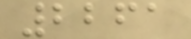2261
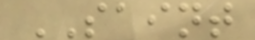SAINT
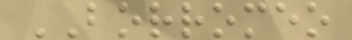BORROMEO
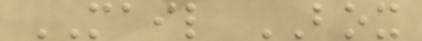MAIL BOX
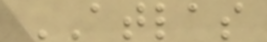ATLAS
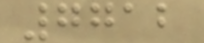7712
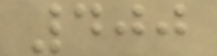400
